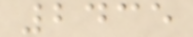2435
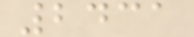2431
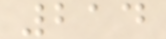214
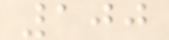100
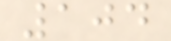104
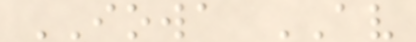IOWA AV
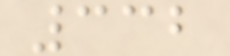332
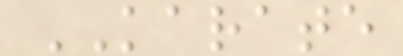KARATE
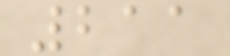211
